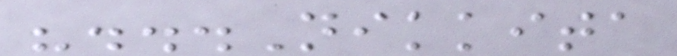"...Nikkita
